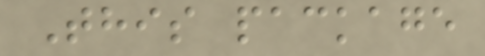This package
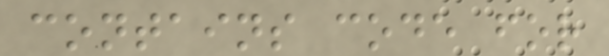contains code for
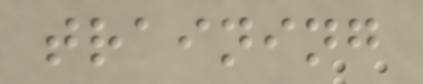training
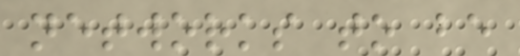networks to be
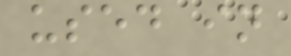used in
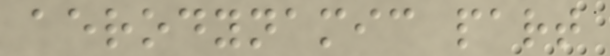aerodynamic part
